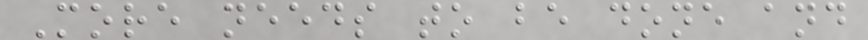More needs to be done and
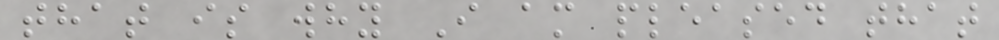that is why I am pleased that
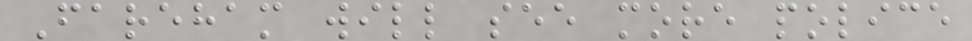Fareham will see more police
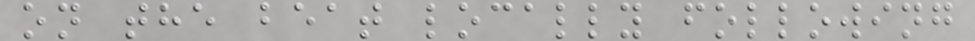on the beat locally following
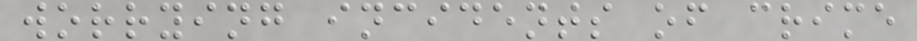worrying incidents of crime
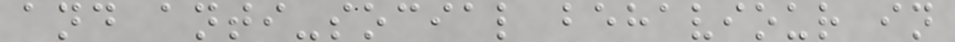and anti-social behaviour in
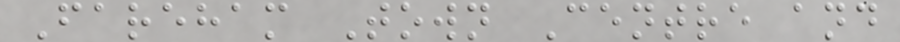Fareham Town Centre and
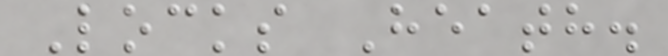Locks Heath.
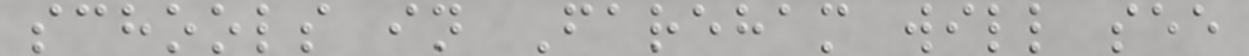schools in Fareham will see
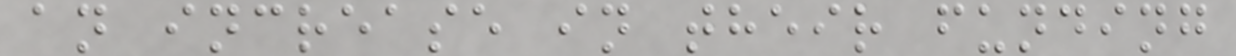an increase in their funding
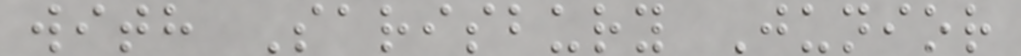with Sarisbury Junior
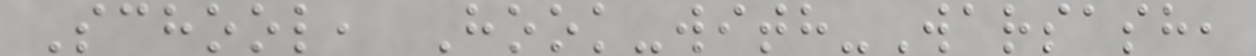School, Hook-with-Warsash,
